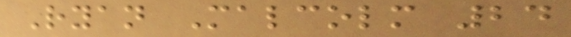Ryan Malcolm 24
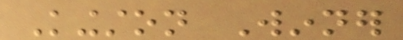Kingston Winner
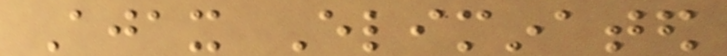Ajax Eliminated
